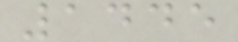1445
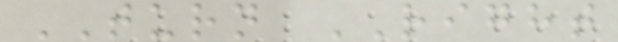TURN RIGHT
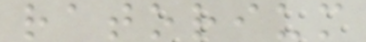ratorium
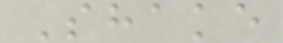Shake
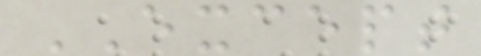EXCEPT
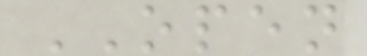OPEN
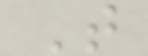T
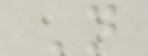N
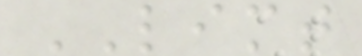LIMT
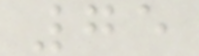75
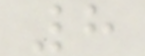8
